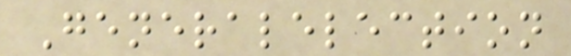Generalelection
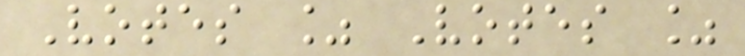Votes % Votes %
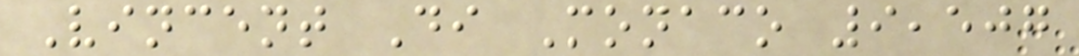Vincent Di Monaco 9,507
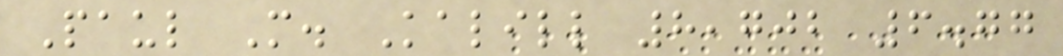Paul M. Kalill 8,702 6.77
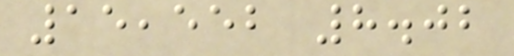15,552 8.02
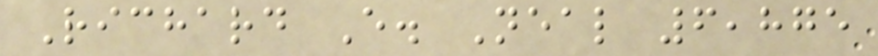Richard E. Neal 6,875
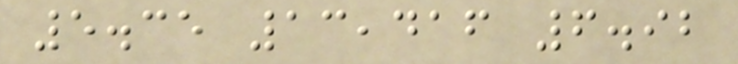5.35 13,416 6.92
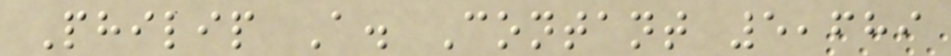Philip A. Contant 5,689
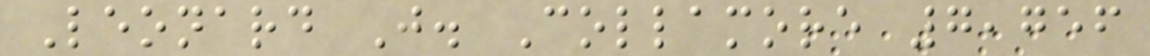Leonard J. Collamore 7,756
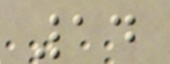14
